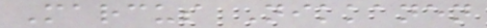Marcus Nikkanen
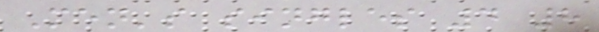Men's singles 4 8
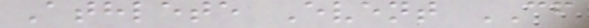Athlete Event CF
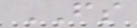FS
